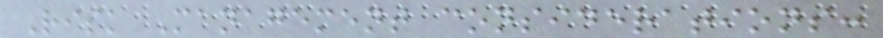Risk Management considerations:
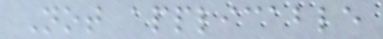Not applicable
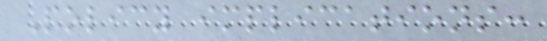Policy implications:
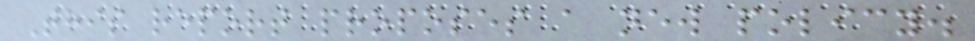This report proposes a new policy.
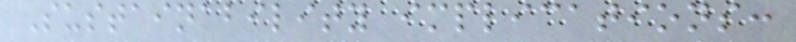Sustainability implications:
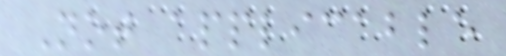Not applicable
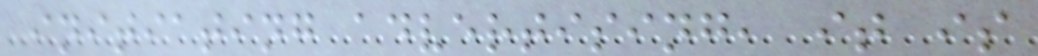initiating advertising, it is
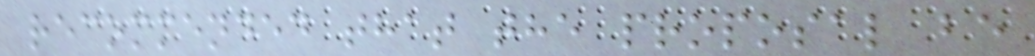recommended that the proposal be
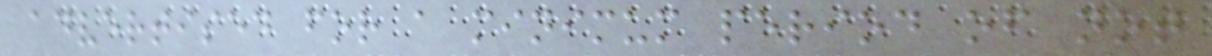advertised for a minimum period of not
